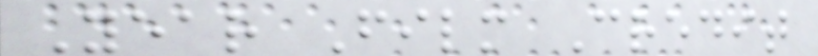Year Film Credit
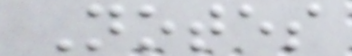Notes
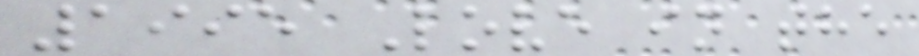1995 Love in the
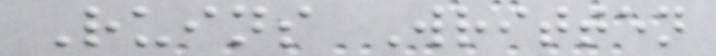Ruins Written
